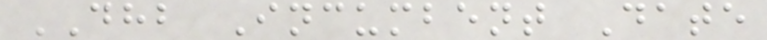DHB Incumbent Date
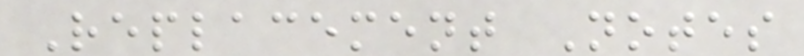Replacement Notes
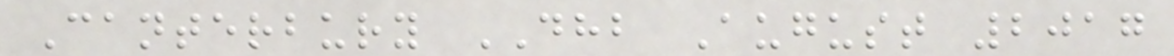Canterbury DHB August 2017
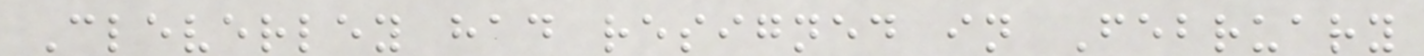Cleverley had resigned in February
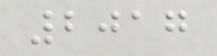2017
